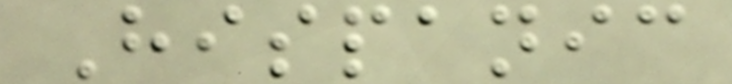Hispanic
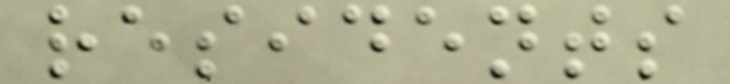residents
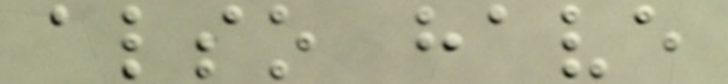also have
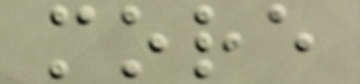more
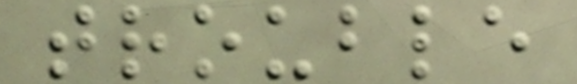trouble
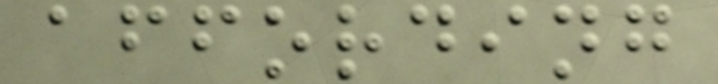affording
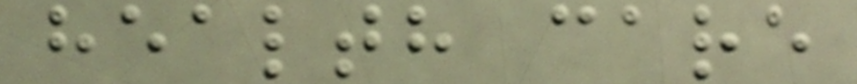health care
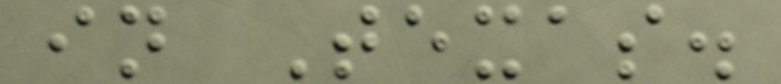in Texas.
